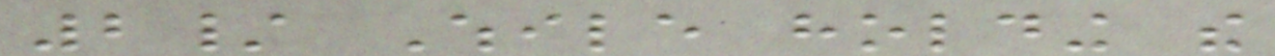2/ While holding the
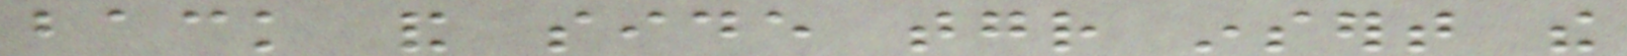back and side together insert the
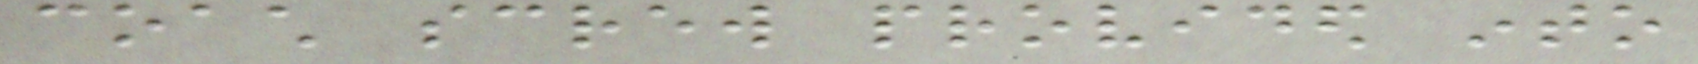coach screw provided into
